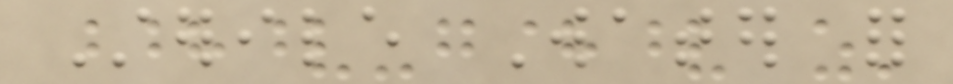Sterile Water for
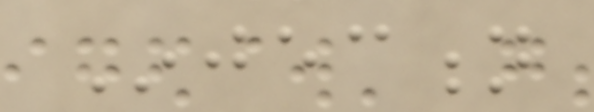Injection
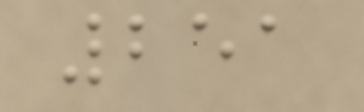251
